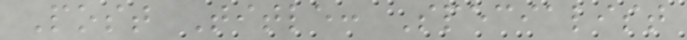Post Title: Specialist
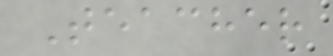Teacher
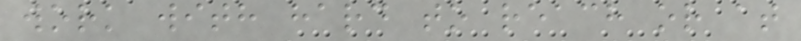work with hard to reach or at
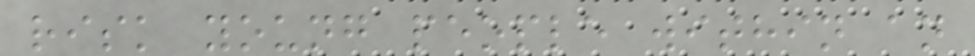risk young people within an
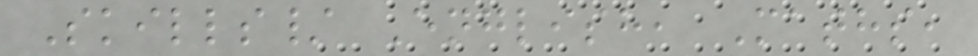Skills/ English, Maths,
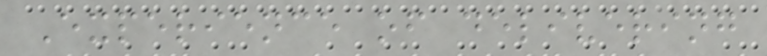Experience of delivering
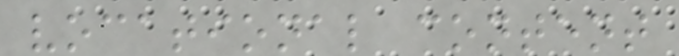vocational content
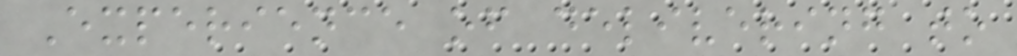Experience of delivering to
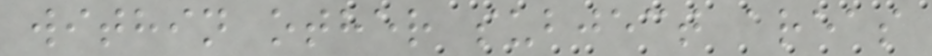within other subject areas
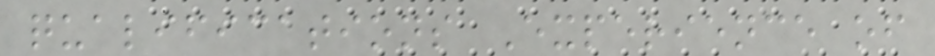qualifications Experience of
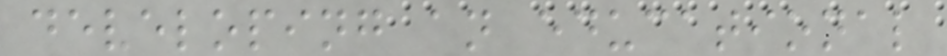developing an educational
